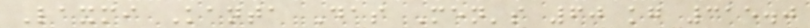Laxmi Kanta Das Men's 60 kg 315.0
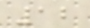12
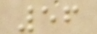56
